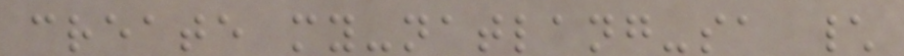create my-natlang-sa \
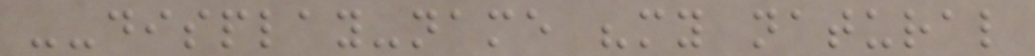--display-name "my natural
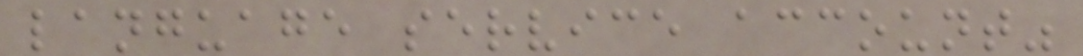language service account"
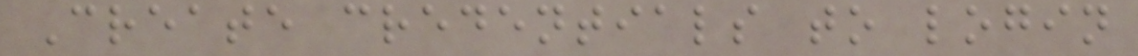Create credentials to login
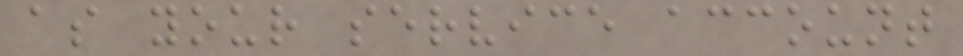as your service account
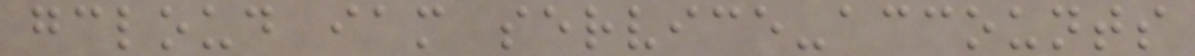gcloud iam service-accounts
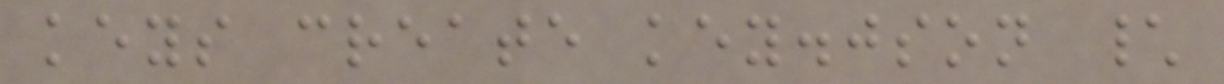keys create key.json \
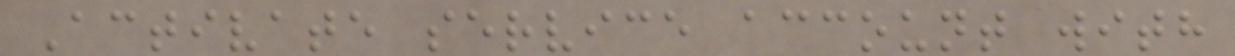Activate service account with
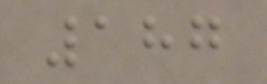187
